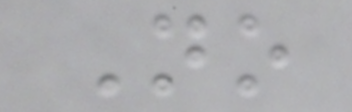No
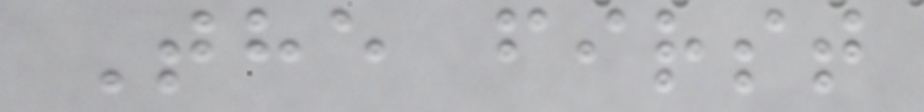The first
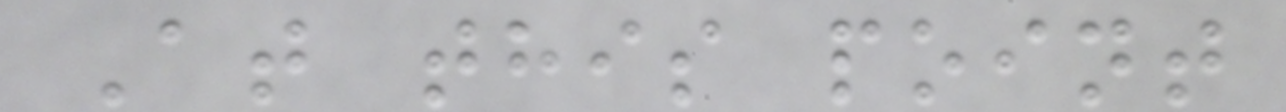At this point
